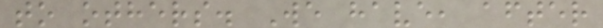to others. We have, after
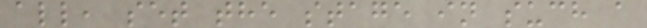all, set the stage in such a
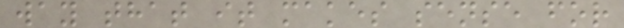way that it makes sense for
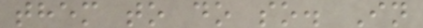them to do so. In
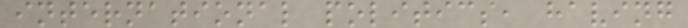international politics, having
